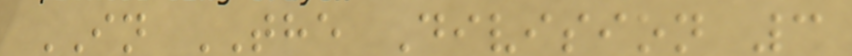IN THE Division 3
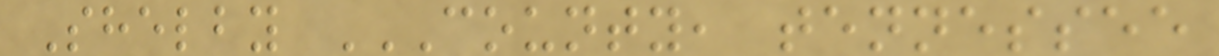Shelby COUNTY, TENNESSEE
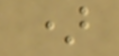)
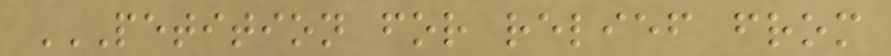PETITION FOR RELIEF FROM
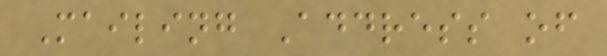Mailing Address of
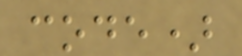code)
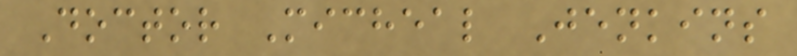Doctor Micheal Jenkins
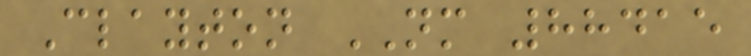Clayton NM 88415
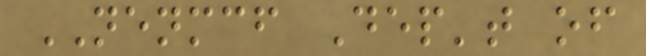NENMCF Dep't of
